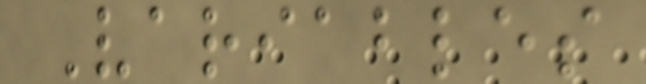Variables
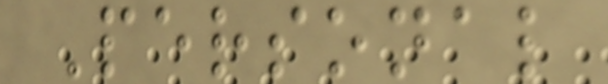Personal
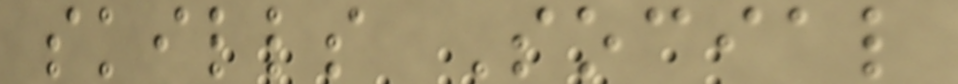skills Social
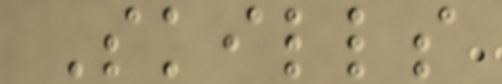Skills
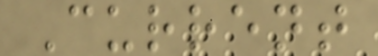Current
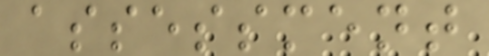assessment
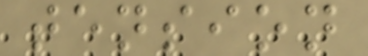tension
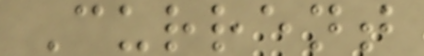Current
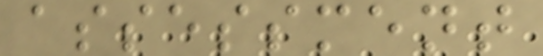assessment
